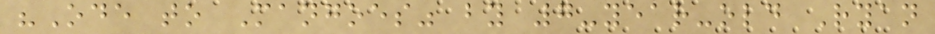"Ode to Mangoes" by 7-year-old Ryan
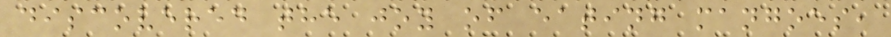discovered the joy of eating mangoes,
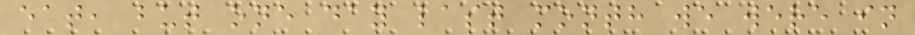eat, but one day last month we were in
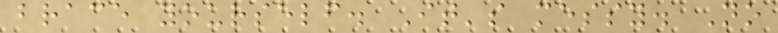brace yourself. It's messy. No
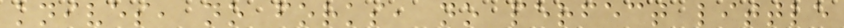knives, no forks, no perfect little
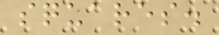squares.
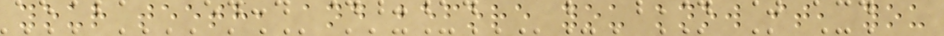your teeth, and before you know it, you
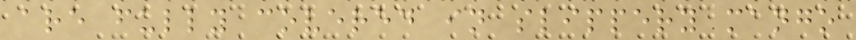are fully covered in slippery mango
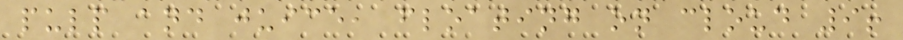pulp and juice, floating on cloud 9!
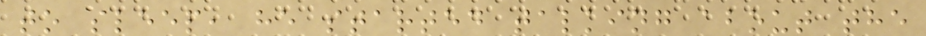to sleep, he started talking about the
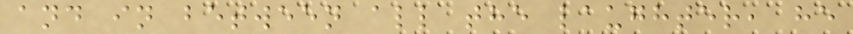and in between all the laughter, he
